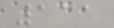131
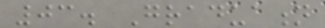03. Graduation
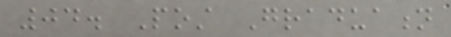04. Post Graduation
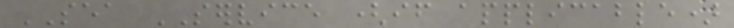SEA SERVICE (if applicable)
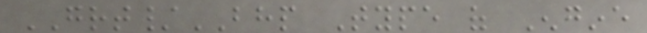GRT/BHP Type of Engine
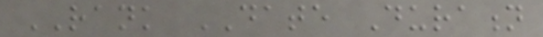RANK DATE Duration
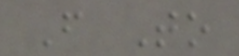From To
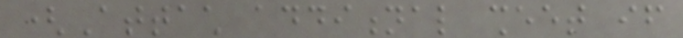(Attach additional sheet if
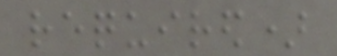required)
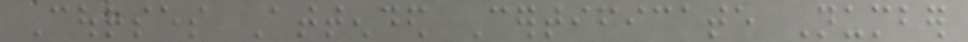Courses Attended Certificate Number
